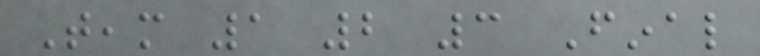Team 1 2 3 Final
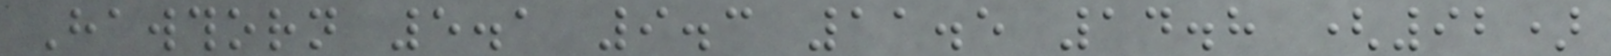Hawthorn 5.1 9.3 11.5 14.8 (92)
